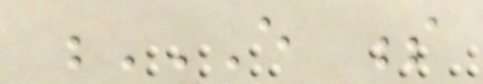E S
